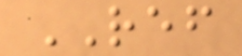REF
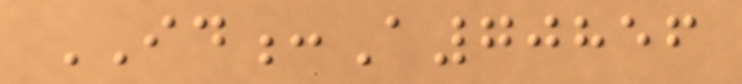ID:A70856
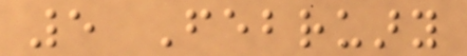5 February
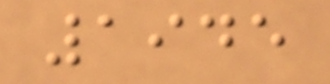1945
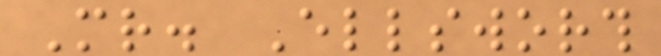Mr. Ellsworth
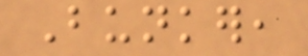Bunker,
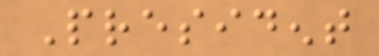President
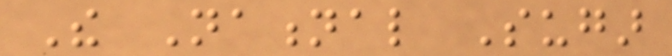The National Sugar
